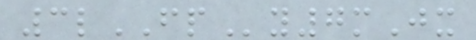3lFPy7mJx
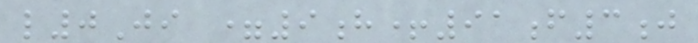l0Ji =9h+91f3j
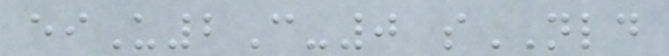eiU2C-0 sNLD
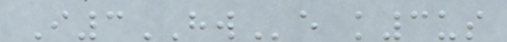I3HWe k3us
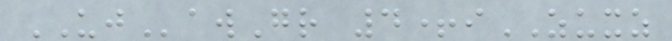UJawGr 4+iZUXZ
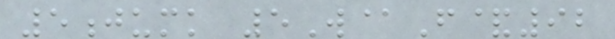5jumk 5W@F&92
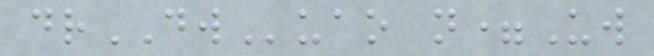drDWuao n=Uw
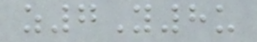z7Y8u
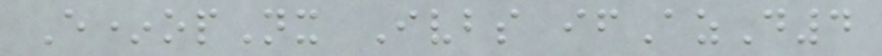E*opNx Ivbs ifAzD4
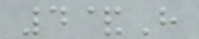4&H
